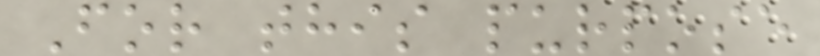For this purpose
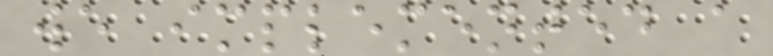we implemented a
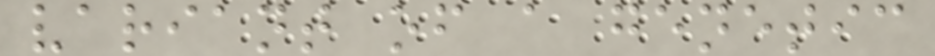variant of a genetic
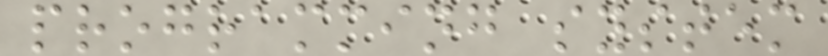programming system
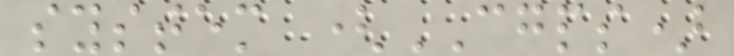system (CGPS)
